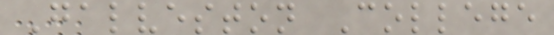Galveston College
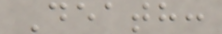Death:
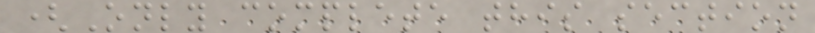(Only complete this section
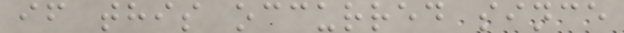if this occurred since
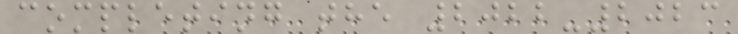completing the 2022-2023
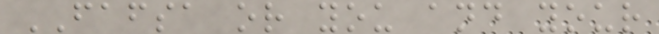FAFSA or you and your
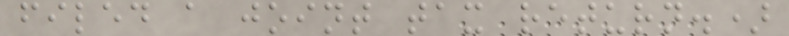filed a joint tax return.)
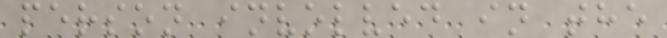person involved in the
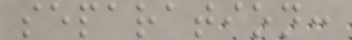separation:
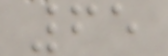65
